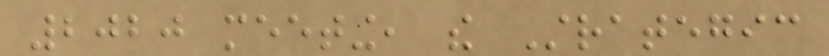2020 meeting, the Strategic
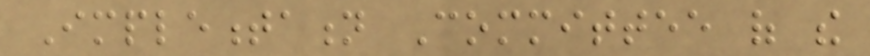Implementation Committee of the
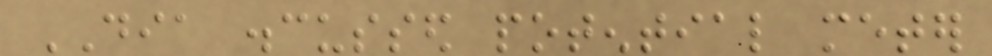DIA discussed potential meter
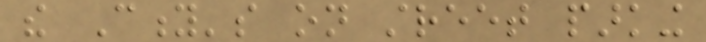the City's on street parking
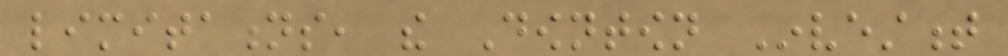limitations, the Downtown Investment
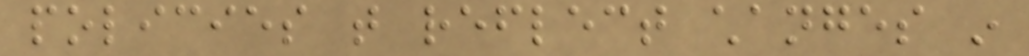policies that reflect changes in
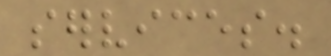services.
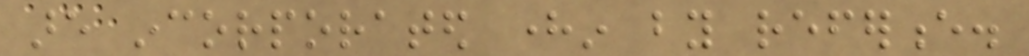are incorporated herein by reference.
